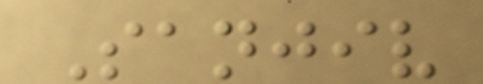Sanjiv
